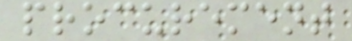procurement
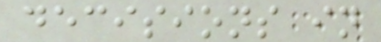decisions in
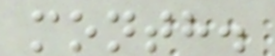month.
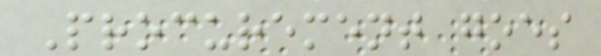Procurement goes
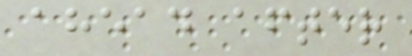ahead after
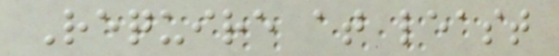Require at least
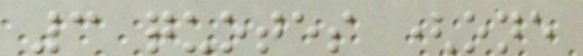3 quotes (one
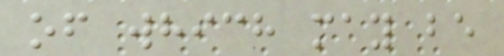of which may be
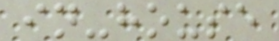in-house
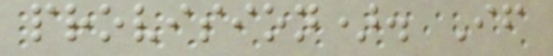provision). If
